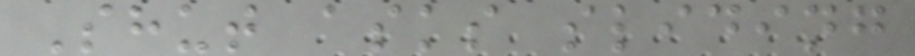Shut asks sliding
